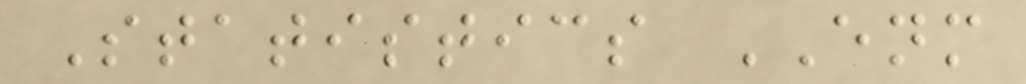Statistics ENM
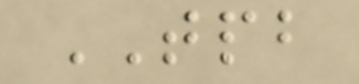TPB
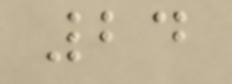24
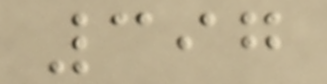397
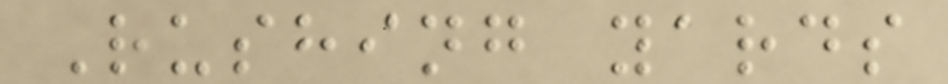Rushing yards
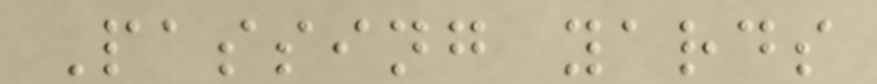Passing yards
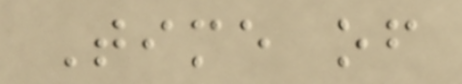Time of
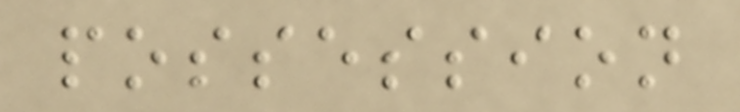possession
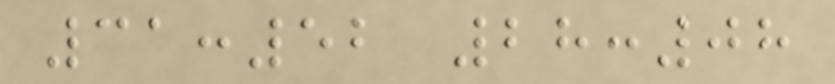31:52 28:08
